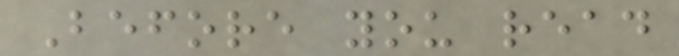Before you read
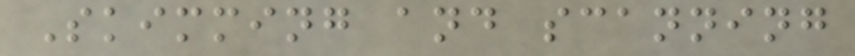Skimming and scanning
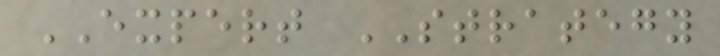EXPERT STRATEGY
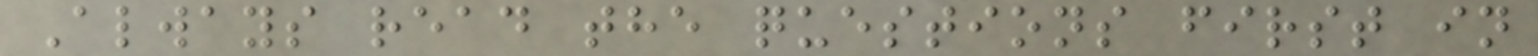Always read the questions first in
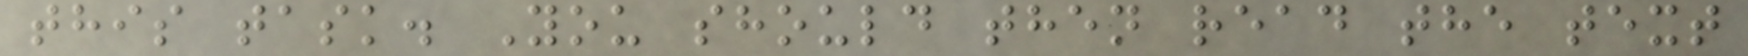this task. You should then read the text
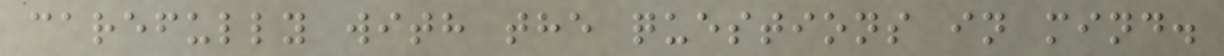carefully with the questions in mind.
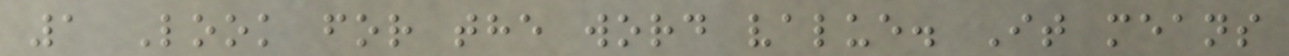1 Look for the word value. It means
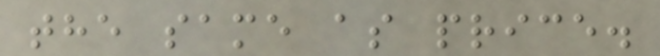the same as price.
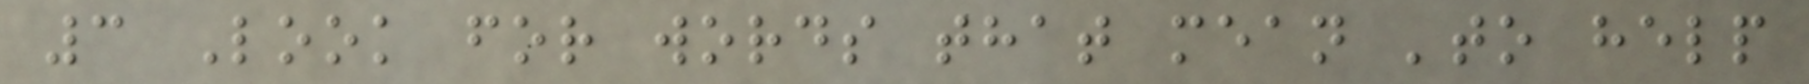3 Look for words that mean 'to help
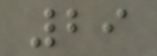29
